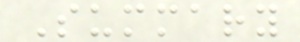Summary
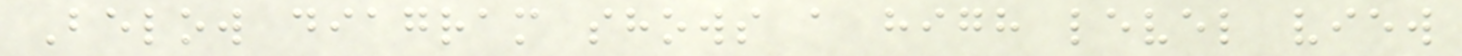Below diagram shows a high level view
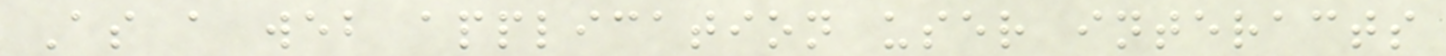As a web application user interacts
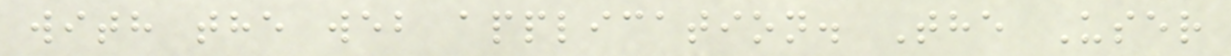with the web application. The User
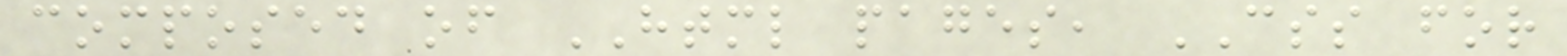composed of HTML pages, CSS for
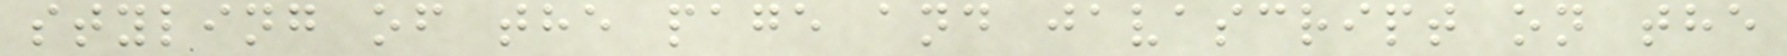styling of the page and javascript on the
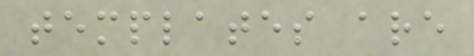templates are
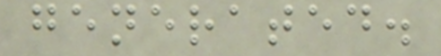generated.
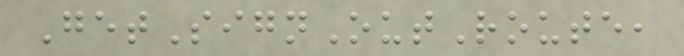GetSignOutRoute,
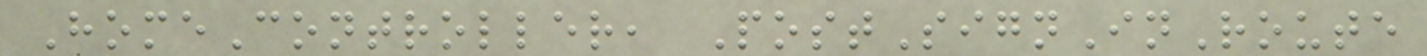HomeController, PostSignInRoute
